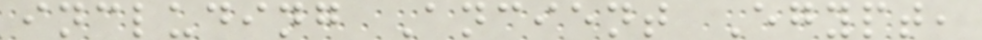including Ancient Egypt,
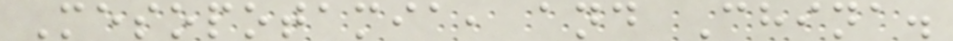Mesopotamia, and China.
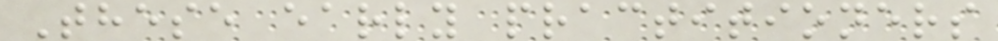These early practitioners
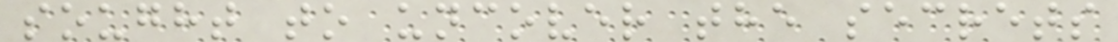sought to uncover the secrets
